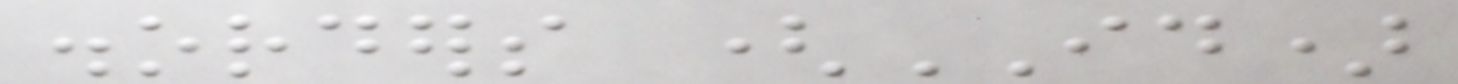disorders (ID)
